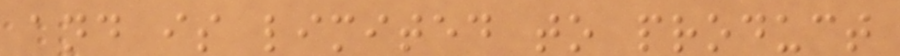and is limited to product
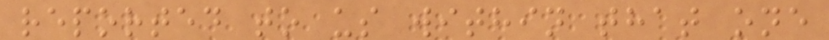reported to us within that one
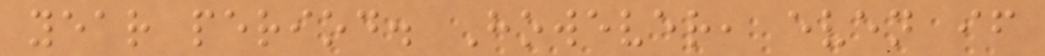year period. However, even if
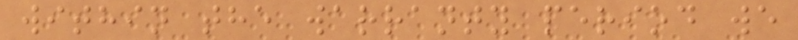within the warranty period we
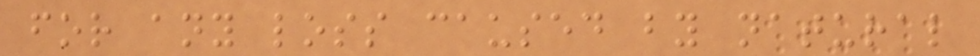for any loss caused by natural
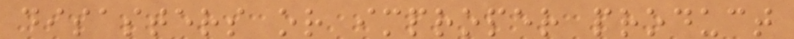disasters or improper product
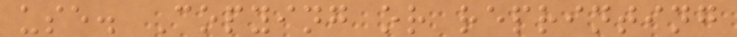use. Copying or reprinting
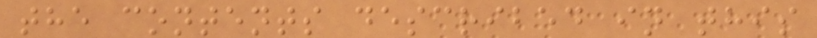the contents described in this
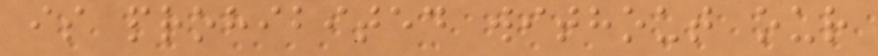is prohibited without our
